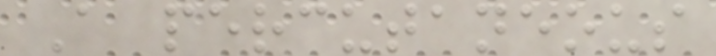A percutaneous
